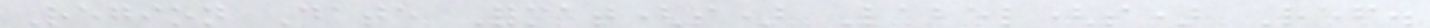Region Date Format(s) Label(s) Ref.
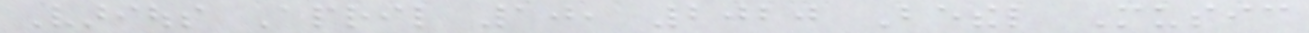Various April 10, 2020 Bethel Music
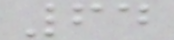64
